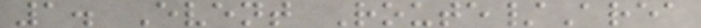1. Event Route/Area
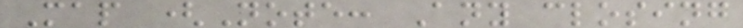Map (Note: Any closing
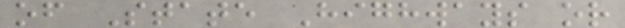of State Highways or
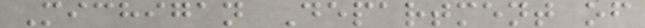Michigan Department of
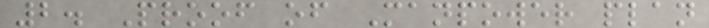2. Proof of Manpower plan
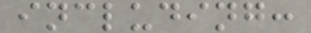including:
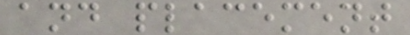and placement
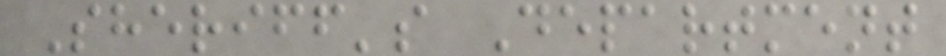Sheriff's Department
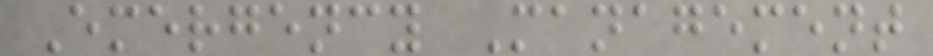Emergency Management
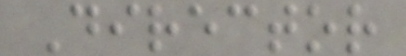Director
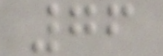76
